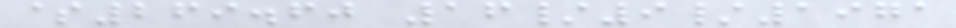$269.60 16/9/1971
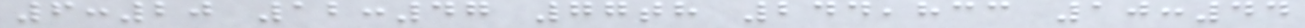6:20 12:47 77th 244,833 10:44
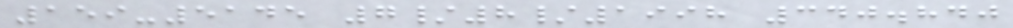159-5145 7/8/1998 340.840
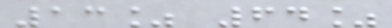13% 64%
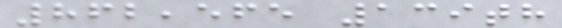862,565 139th
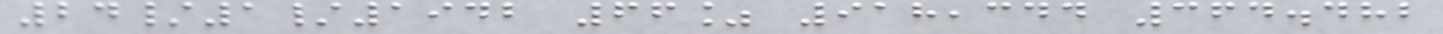24/1/1942 66% 918,344 364.482
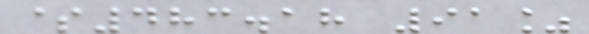$483.18 91%
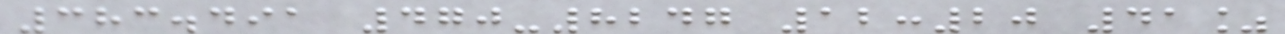383.491 470-8247 12:20 41%
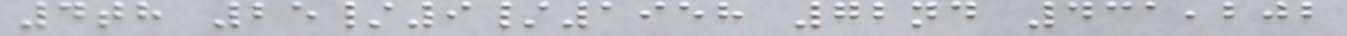4th 25/9/1958 72nd 431,202
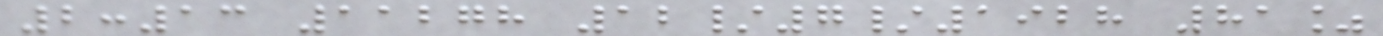2:13 11278 12/7/1928 81%
